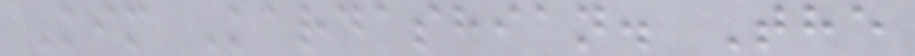Kim Kardashian. The
